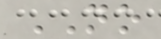NO
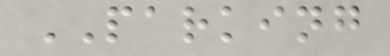PARKING
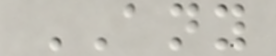ANY
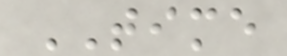TIME
